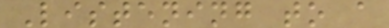Listening to a
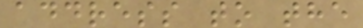address to the
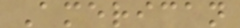American
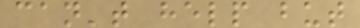can't help but
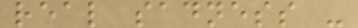real sadness -
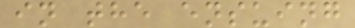in the ensuing
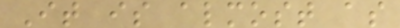It is almost as
